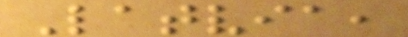Latvia,
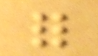for
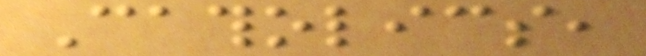Catholics,
